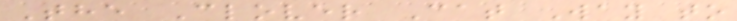The Clover Cat Way to
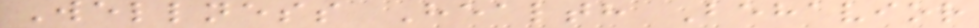Wellness Health Behavior
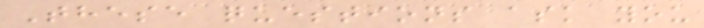These questions ask you
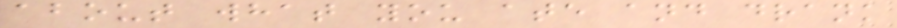about what you ate and drank
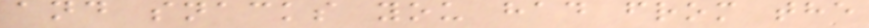and snacks you had from the
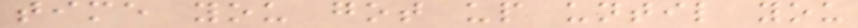time you got up until you
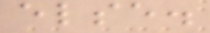else.
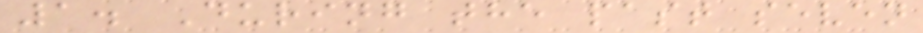1. During the past seven
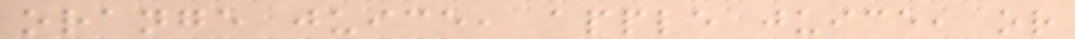orange juice, apple juice, or
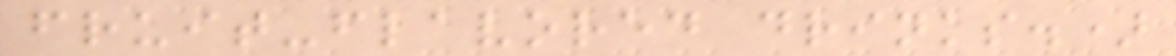fruit-flavored drinks.)
